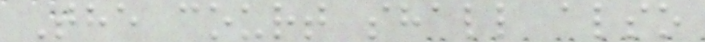The court shall also
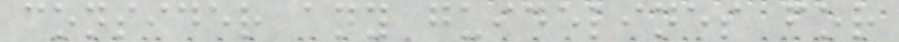consider any guidelines for
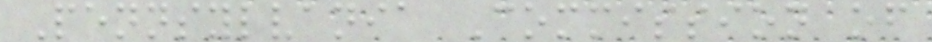Pennsylvania Commission of
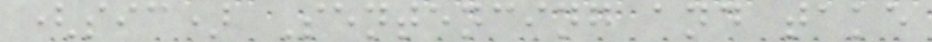(sic) Sentencing and take
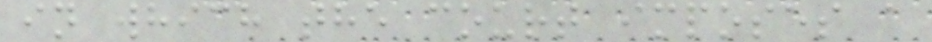in which the court imposes a
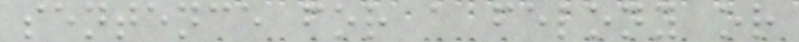sentence for a felony or
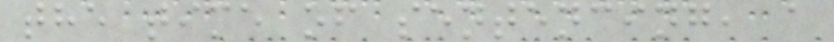the time of sentencing, a
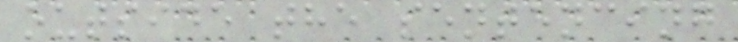outside the sentencing
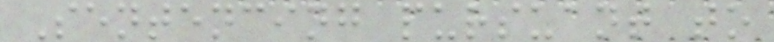Sentencing pursuant to
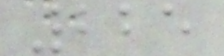225
